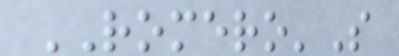ROMERO'S
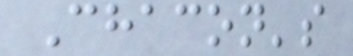Chacon's
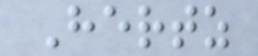Hertz
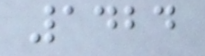1424
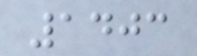1403
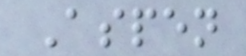Aspen
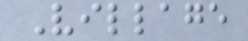Village
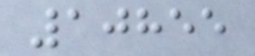10855
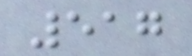517
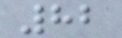82
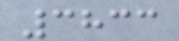3833
